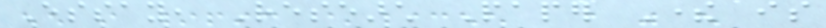Essay, Research Paper There is
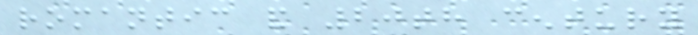romantic and 20th century
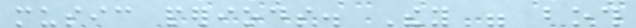music periods. They were both
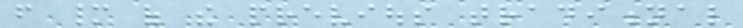from many of the previous traditional
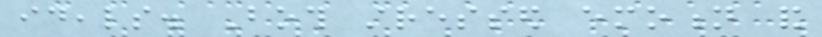ideals. Both stressed emotion and
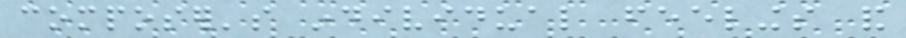composer's individual feelings and
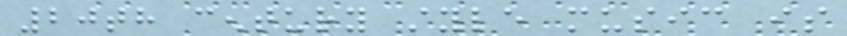20th century style music is
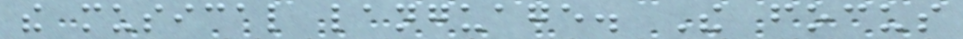the musical language. The focus
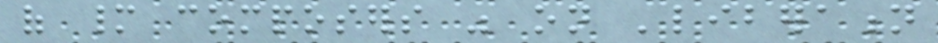of many composers was on 'liberation
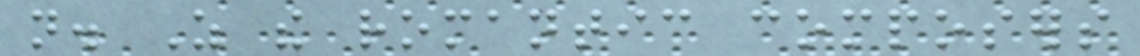not. As the romantic composers
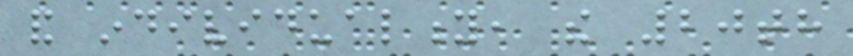and individuality, the 20th
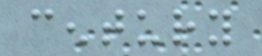century
